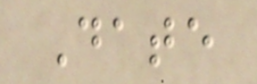Date
